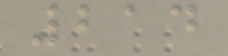214
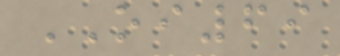OI69
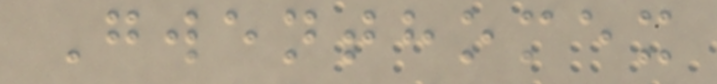Gwenthomex
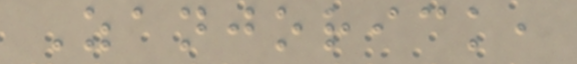Zanjorick,
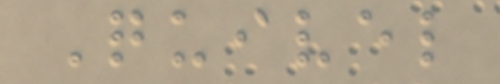Quivel
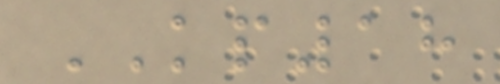KP18
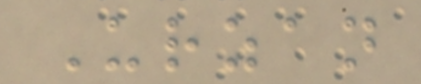Urzan
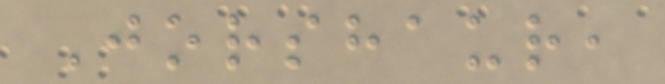Jorshaur,
